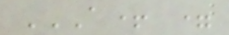A+ =
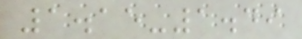1.15-1.49
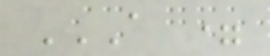A =
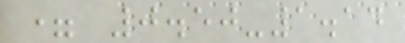= 0.50-1.14
